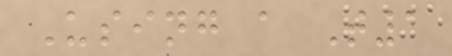Using a T1
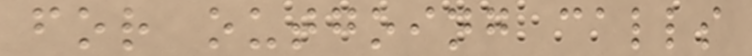for outgoing calls
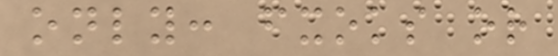only: fxoks or
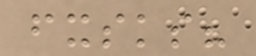fxsks?
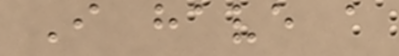I have a
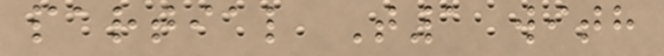partial T1 with
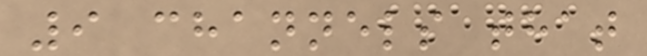9 channels that
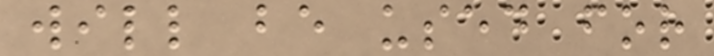will be used for
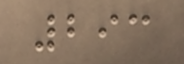293
